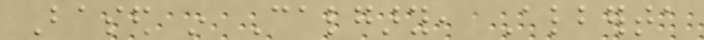Based in Calgary, Alberta
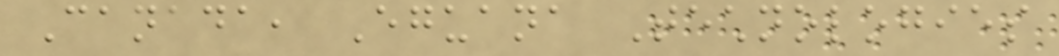Canada, Eguana Technologies
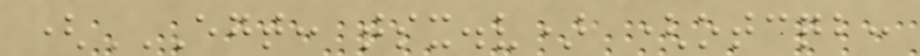(EGT: TSX.V) (OTCQB:
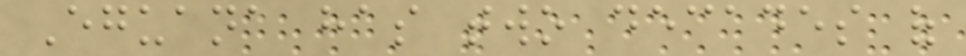Eguana has two decades of
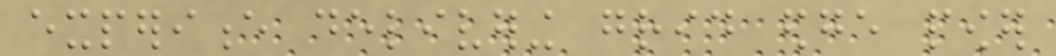experience delivering grid edge power
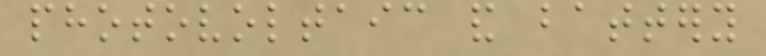photovoltaic and battery
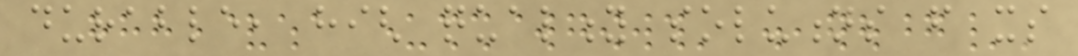durable, high quality solutions from its
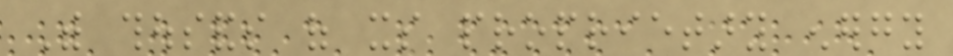With thousands of its proprietary energy
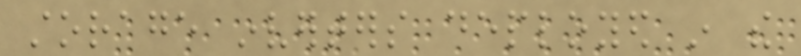storage inverters deployed in the
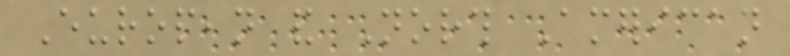European and North American
